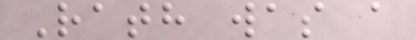Rath was a
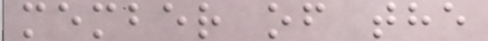member of the
